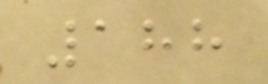188
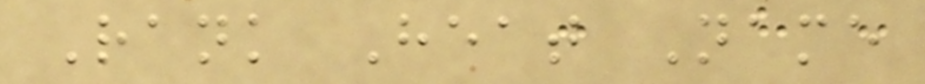Rank Heat Name
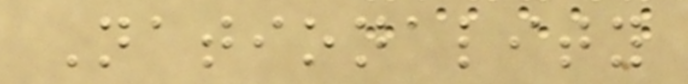Nationality
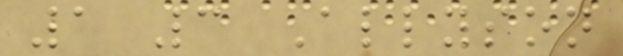1 3 Allyson
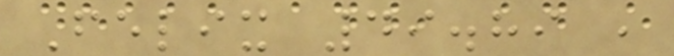Felix 49.89 ,
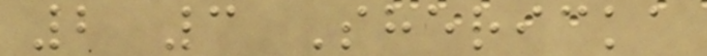2 3 Shericka
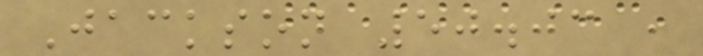Jackson 50.03 ,
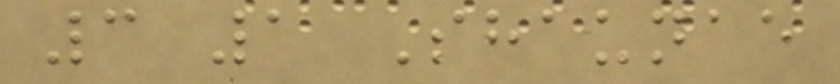3 1 Shaunae
